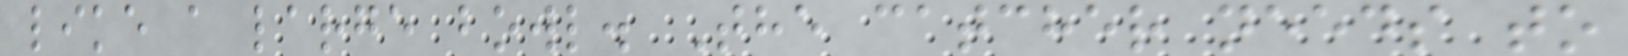like a large bowl. The catcher needs to
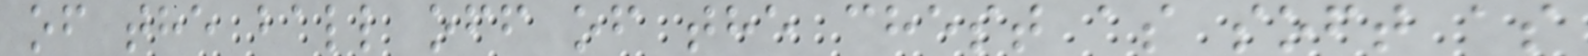of the ball off of the chest as soft as
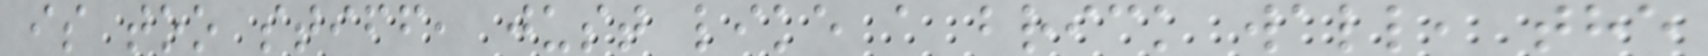is too stiff, just like a brick wall, the
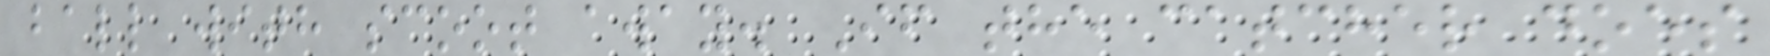ball with scoot away. If the catcher does
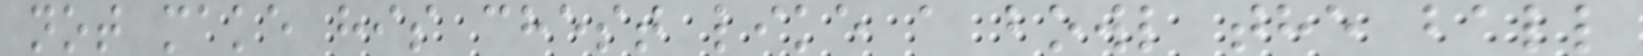not make his chest like a bowl the ball
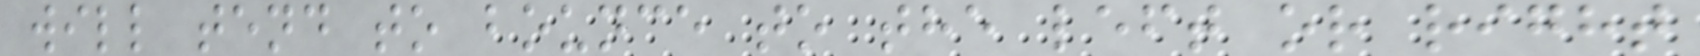will tend to bounce to the left or right
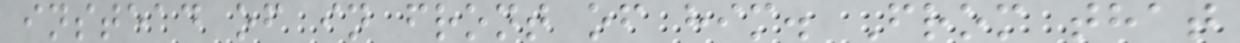instead of in front of him. From that
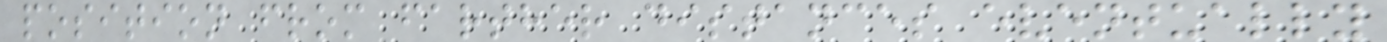position from farther distances eventually
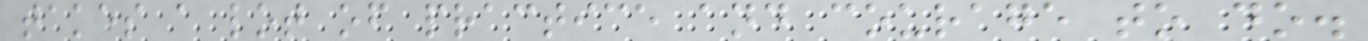takes a lot of practice and courage to do.
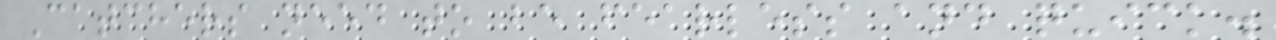Catchers need to be fearless and quick.
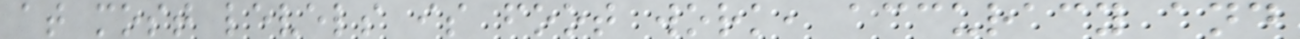at most levels is foot work, accuracy and
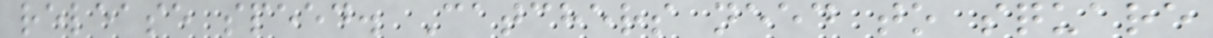release speed. Catchers need to square
